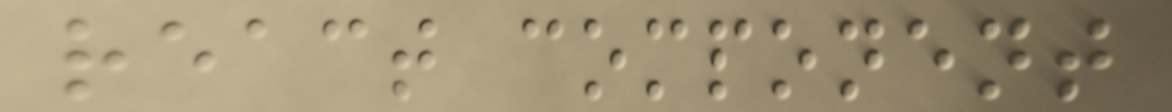react component
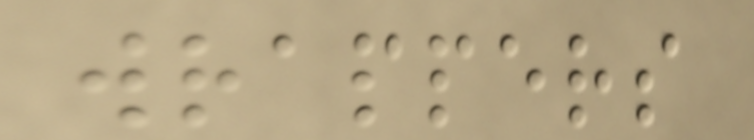wrappers
